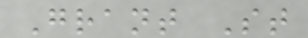Grant St
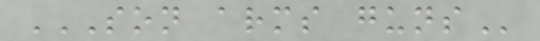SON ARMS GUNS
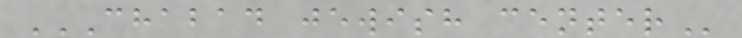CHABAD JEWISH CENTER
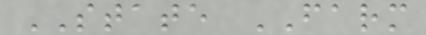STATE FARM
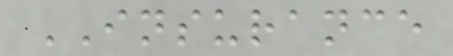INSURANCE
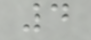4
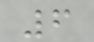6
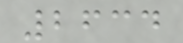2634
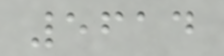5614
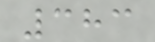383
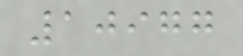10977
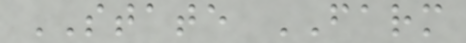STATE FARM
